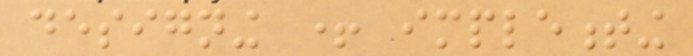designing + implementing
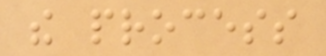the process
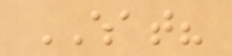WHAT?
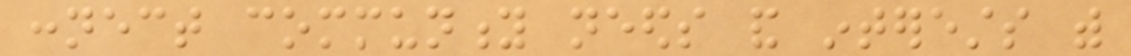connect community needs and interests with
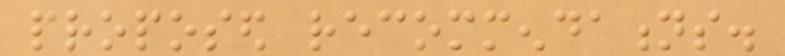proposed recommendations.
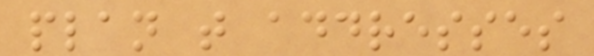plan that addresses
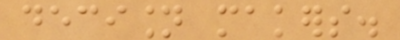decision makers.
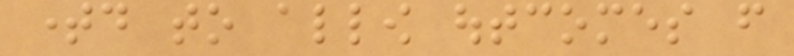timed to allow outcomes from
